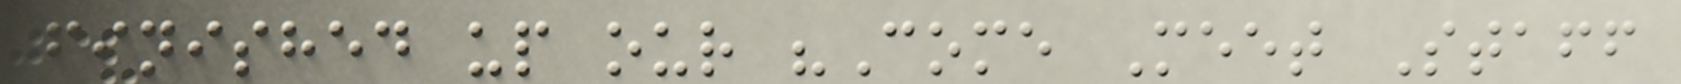finished up our "Come Meet Staff
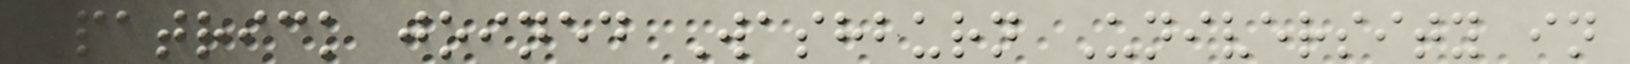Patrick joined Washburn University in
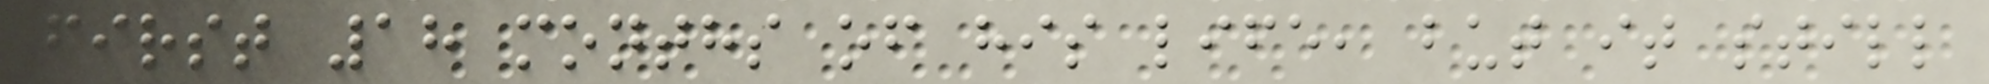first 18 months of his life, but it still
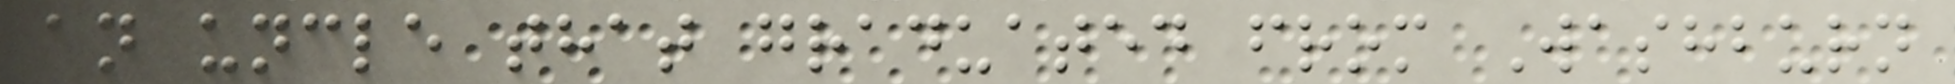an uncle that graduated from Washburn
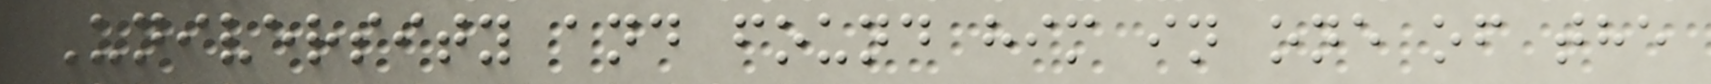University and found him in one of the
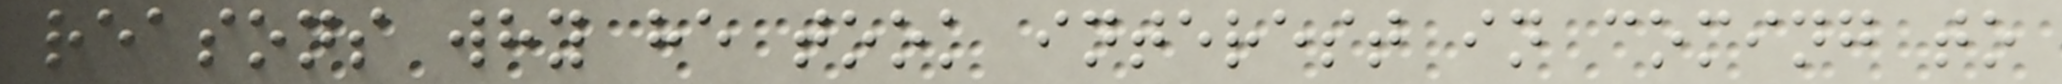reasons why he took interest in coming to
